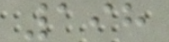198
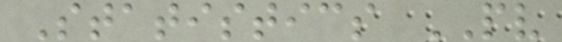Statistics PV
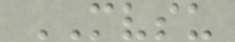MVSU
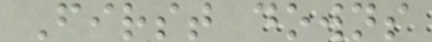First downs
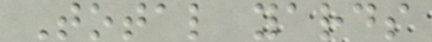Total yards
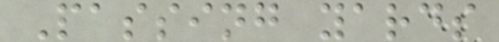Passing yards
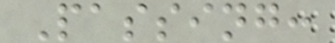Passing:
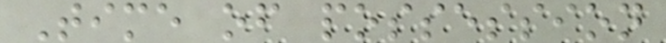Time of possession
